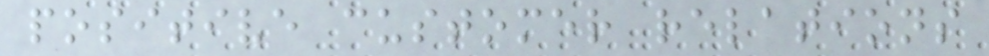positive customer relations
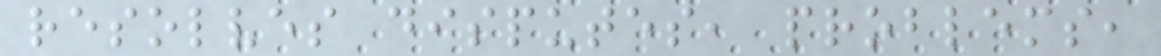resolves disputes, problems,
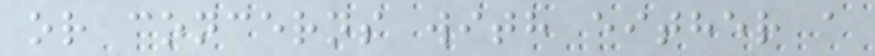or concerns with either a
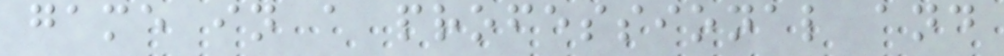game in a professional and
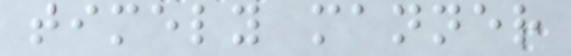timely manner
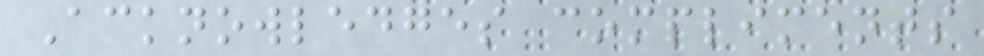Acknowledges compliments
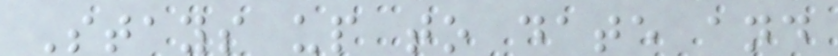Stays up to date and
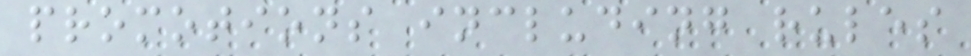promotions including rules
